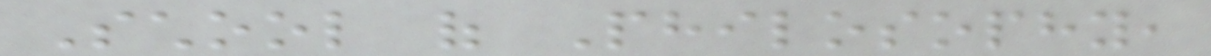School of Philosophy,
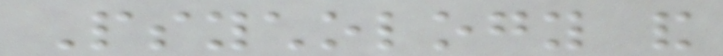Psychology and
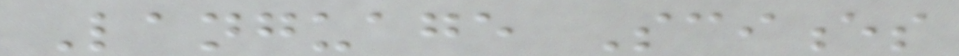Language Sciences
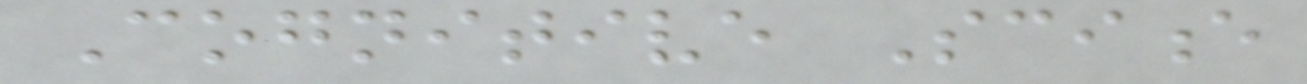Cognitive Science
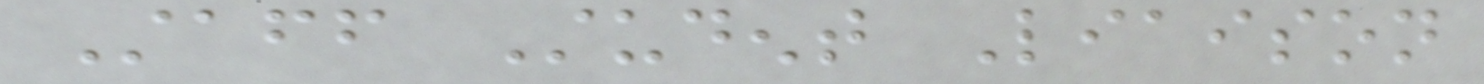Staff Student Liaison
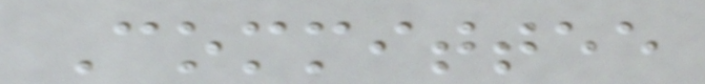Committee
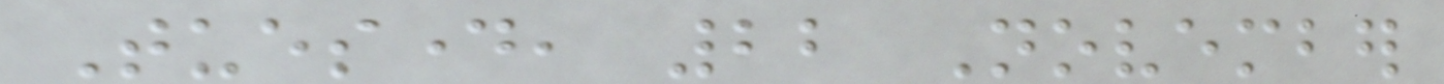Tuesday, 22 November
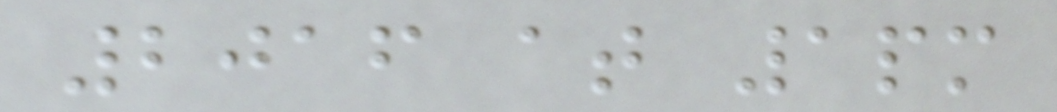2016 at 1pm
